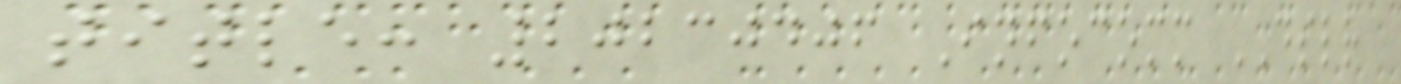title: 20230406 Infocomm DSLR
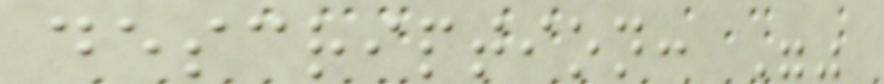description: ""
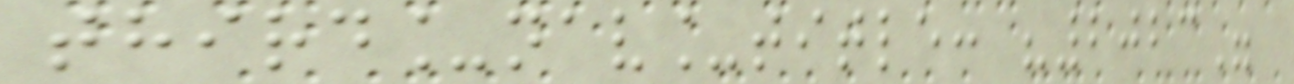third_nav_title: "2023"
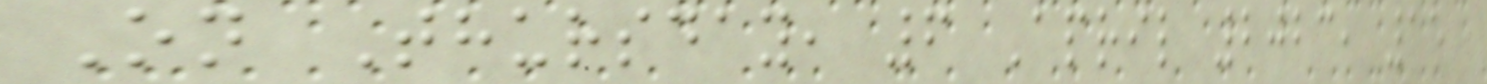On Thursday, 6 April 2023, 15
